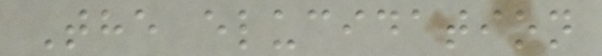The elucidation
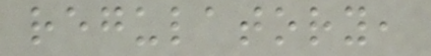regulatory,
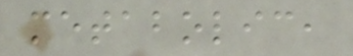metabolic,
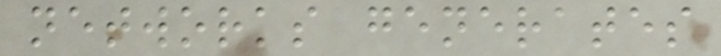networks generates
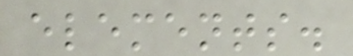elements.
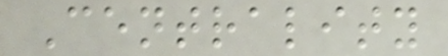Centrality
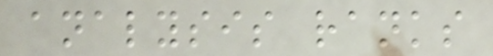analysis ranks
